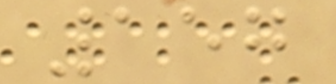157
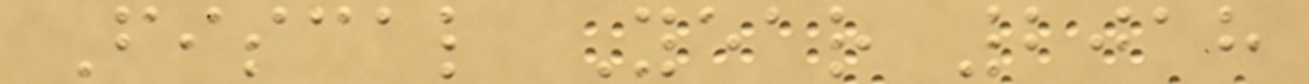Fiscal Year 2018
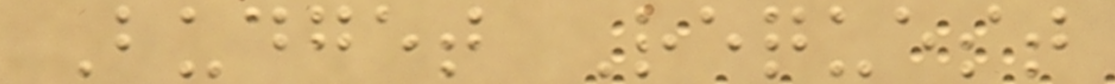Budget Request
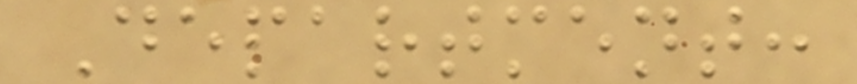Department:
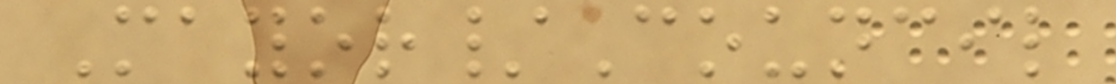Mayor/Council
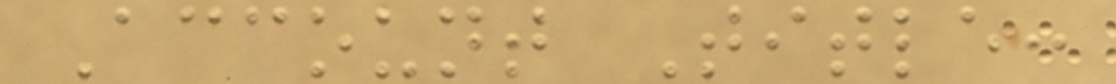Account Title:
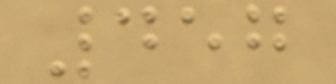457
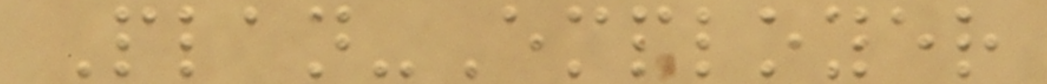Plan-Employer
